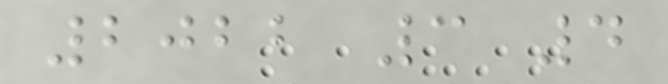2022 3 4
